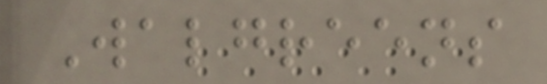Walgreens
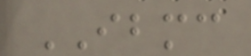IBMC
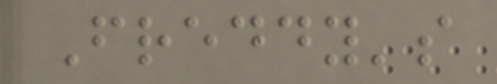Freddy's
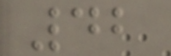42
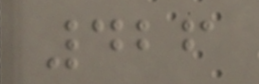426
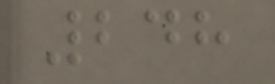248
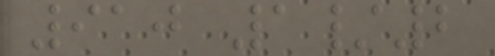910 1/2
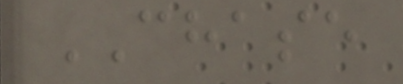CHASE
